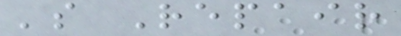's Repair
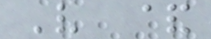V &
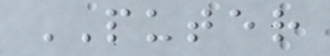PUTER
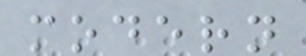modern
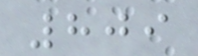809
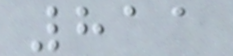811
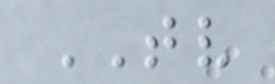TV
